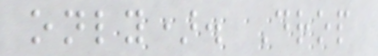only). Drop
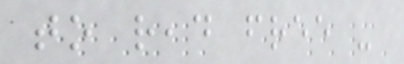to read free -
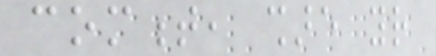comment, share your
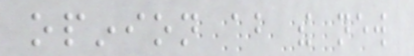opinion about the new
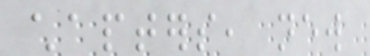chapters, new
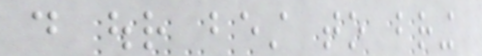do our best to bring
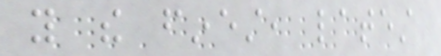you the finest, latest
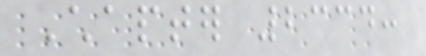Chapter 2334:
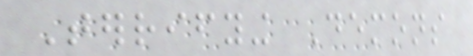Terrifying Demons
